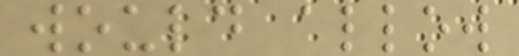would allow
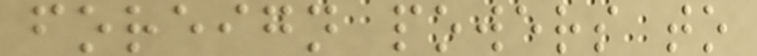foreign powers to
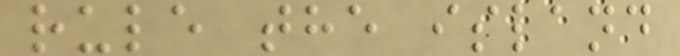rule the island
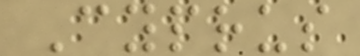Cyprus
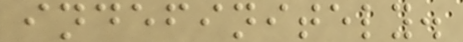indefinitely.
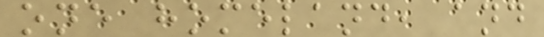one homeland, and
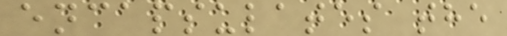encapsulates the
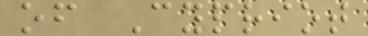of Cypriot
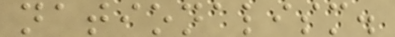nationalism.
